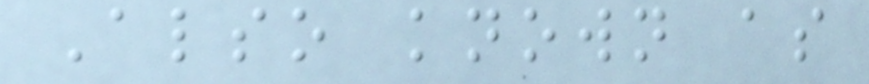Also known as
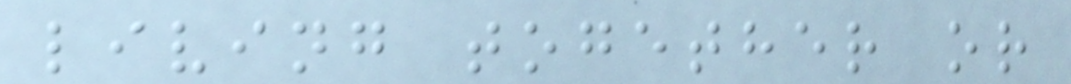living together or
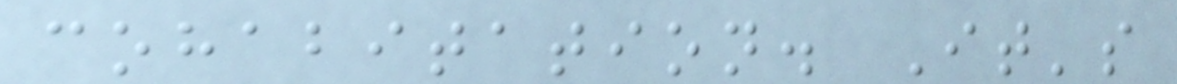cohabitation. It's
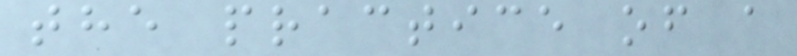the practice of a
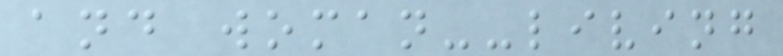and woman--living
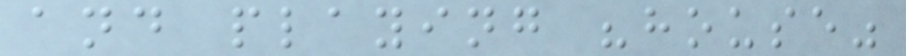and playing "house"
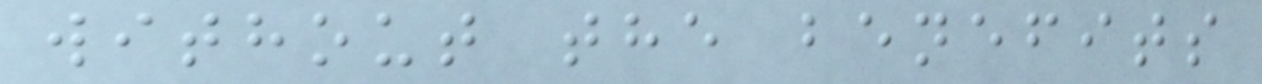without the benefits
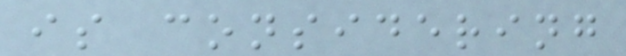is considering
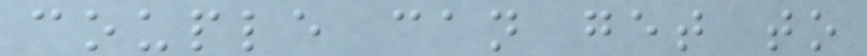couple can get to
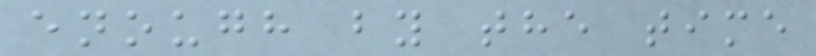enough by the time
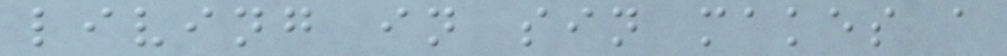living in sin makes a
